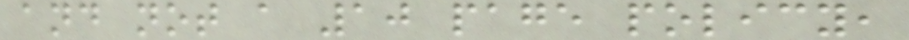and not a 10 page policy,
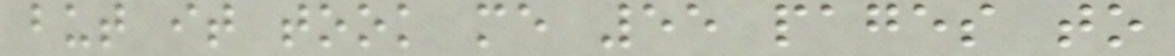but it took me 55 pages to
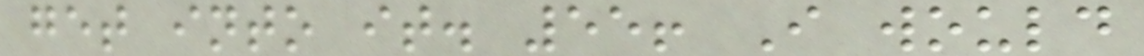get into it. 55! I would
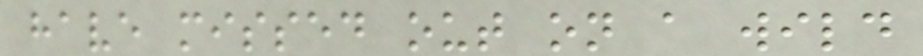have missed out on a wild
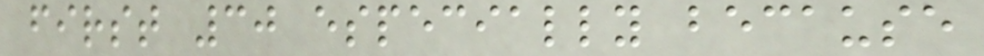first 30 especially because
